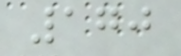170
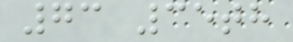73 35th
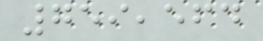759,564
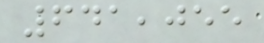641,055
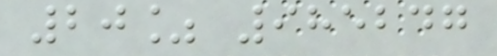20% 985247
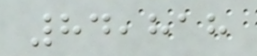84,818
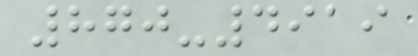870-4919
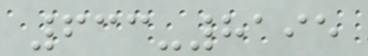633-8195
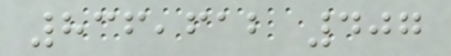836,612 407
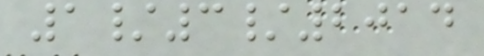1/3/2014
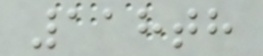118th
